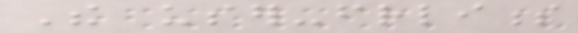The user-friendliness
